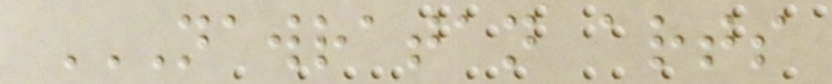NAWRATAN ARTS
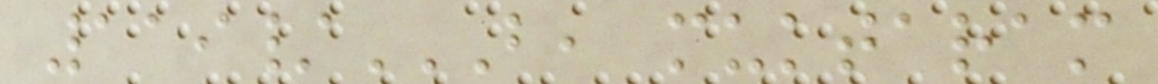119/B, MUKTARAM
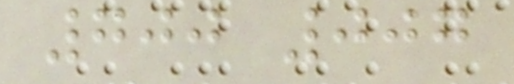700 007
